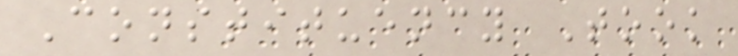Constituency Took
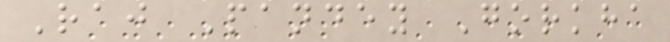Raj Pandey Gorkha
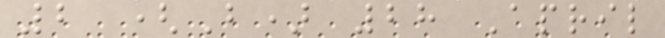2 (B) 28 April
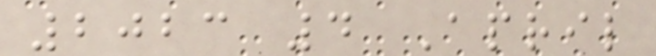2023 4 April
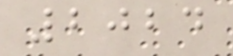2024
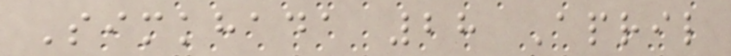Simkhada 28 April
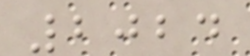2024
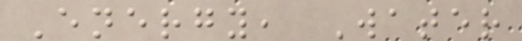Energy, Water
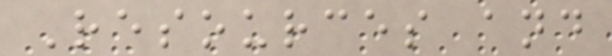Resources and
